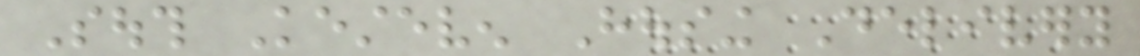South Kesteven Housing Delivery
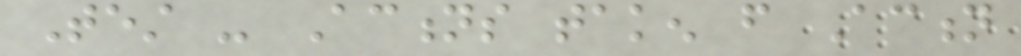Test - Actions taken from Action
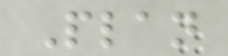Plan
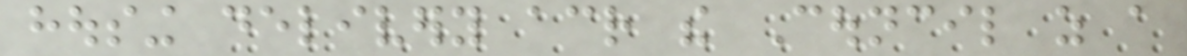housing delivery across the Council as a
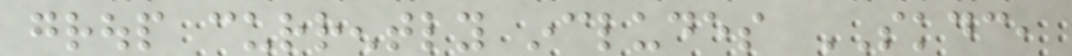group currently includes SKDC,
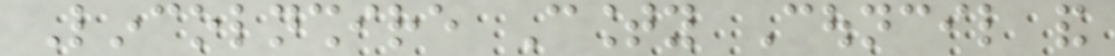Lincolnshire County Council and
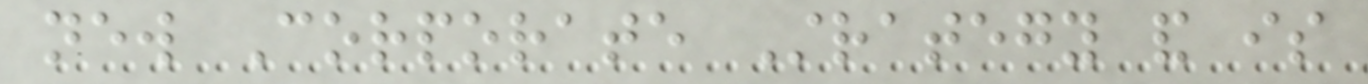new Corporate Strategy and is
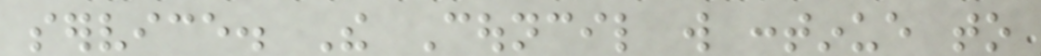service. The Council will continue to
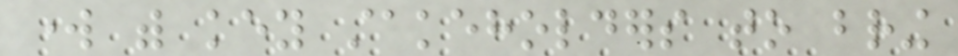work with key stakeholders to bring
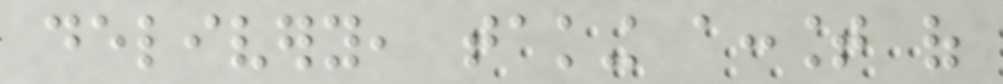delivery, taking account of
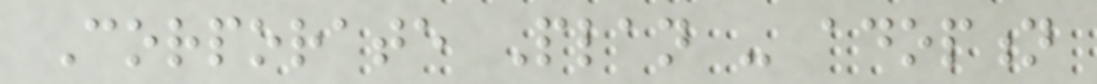Corporate Plan - adoption
